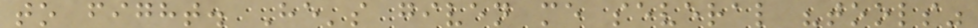to fight. He's given me several "tools"
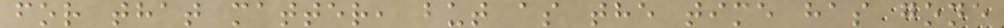for that matter, but as the time has gone
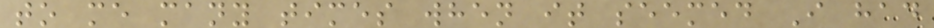to me many times when it seemed I had
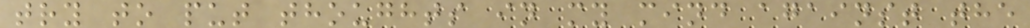try to put thoughts in my mind against the
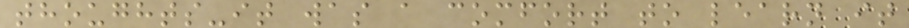thoughts-it was a comfort to learn it
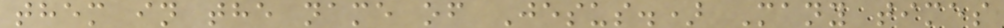them in the name of Jesus.) Many times
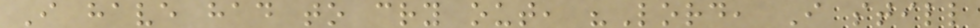I have had to cry out, "Lord, I still
